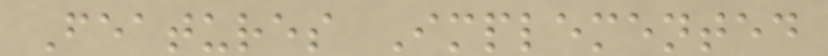Features Implemented
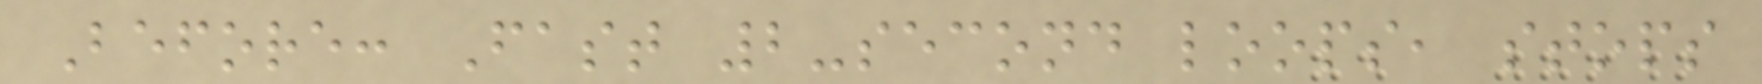Before: Fast 2-second loops, stops
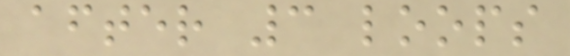after 3 loops
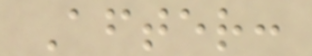After:
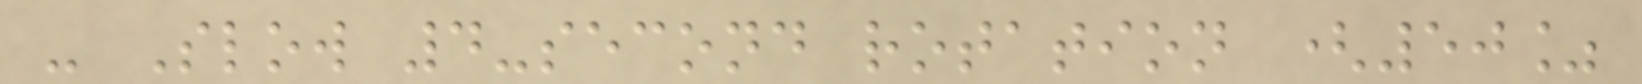- Slow 4-second rotation (50%
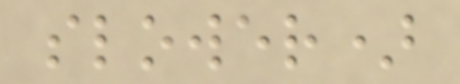slower)
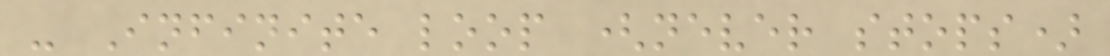- Infinite loop (never stops)
